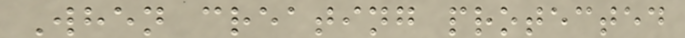When creating protected
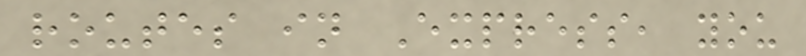routes in Express, you
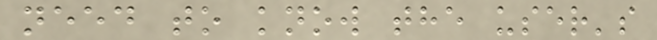need to know the user's
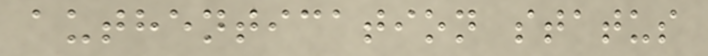authentication status
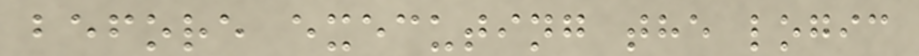before executing the logic
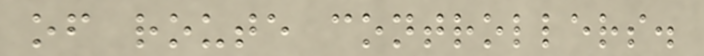of route controllers.
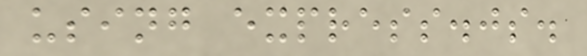using express.js.
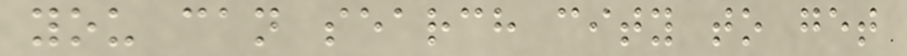you can search city to get
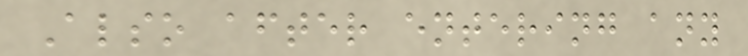Also after entering any
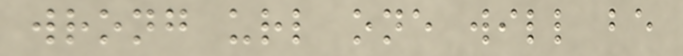wrong url one will be
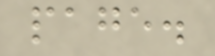page.
